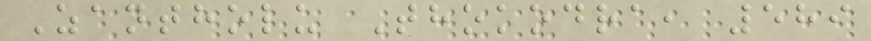Zantholu Thokodra, 589
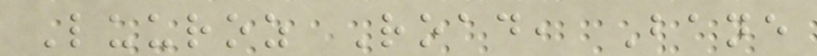Luuroz Road, Bane
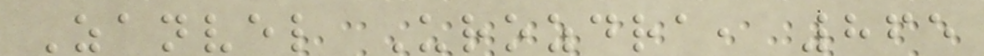Zanvel Urozdra, 865
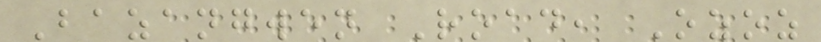Bazangwen Road, Ozoz
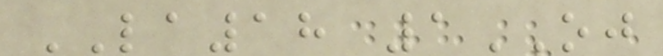LA18 1OJ
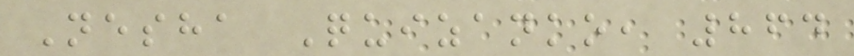Nesha Quizanko, 864
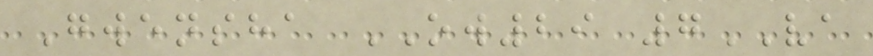Gwensha OW29 7VA
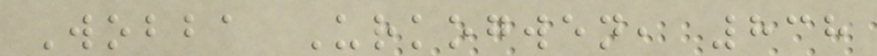Wobba Urkogwen, 838
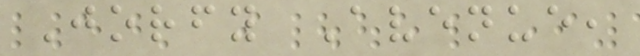Jorfy Avenue,
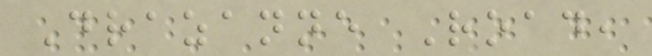Drazanne Road,
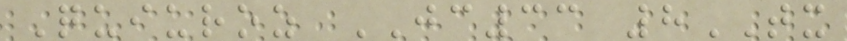Quiuroz JC33 8TX
